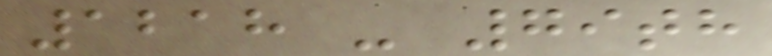1218 - 79th
